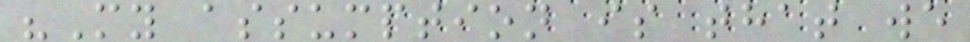"My assumption is that we
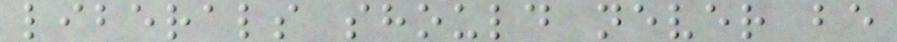liberals should never be
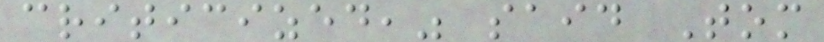criticized," said Tom
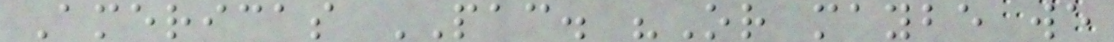Americas PAC. "Or maybe we
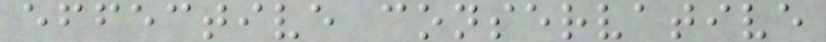effective conservative
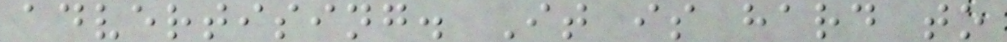advertising. It is hard to
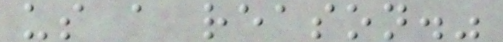us a reason."
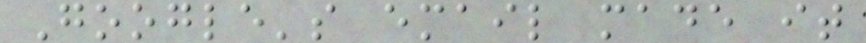Google's email made it
